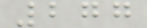277
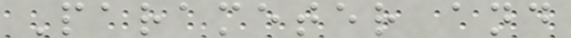Parameter and
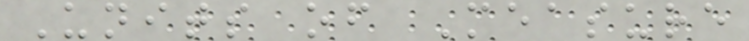Units of Measure
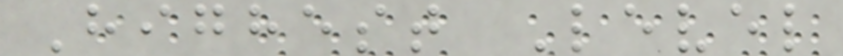Highest Level
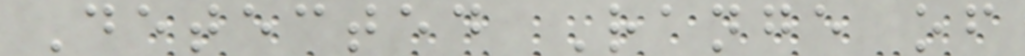Detected Range of
